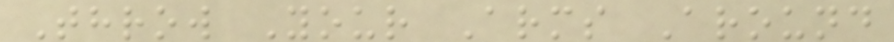Throw Your Arms Around
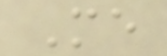Me
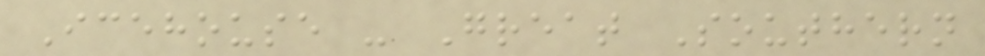Icehouse - Great Southern
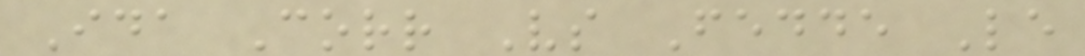Ida Corr Vs Fedde Le
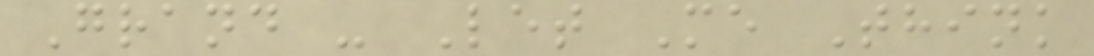Grand - Let Me Think
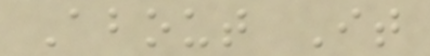About It
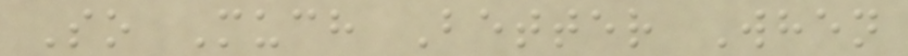So Much Better When
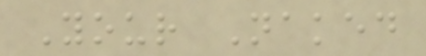Your Naked
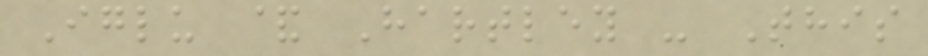Iglu & Hartley - This
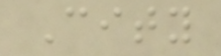City
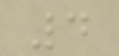4
